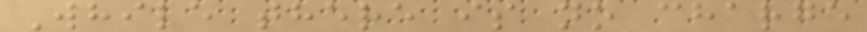While there is no charge
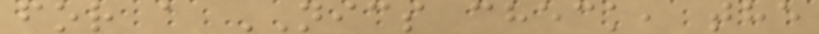for a NICS check, the
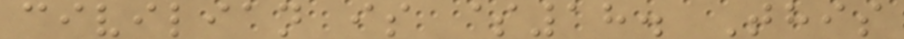civilian is $18. This
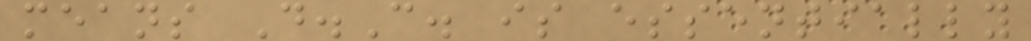means D.C. is essentially
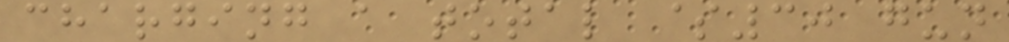charging a total $30 gun
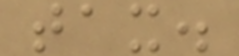tax.
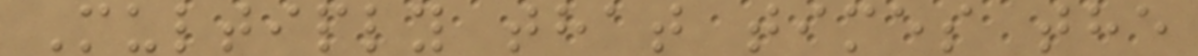Multiply that times the
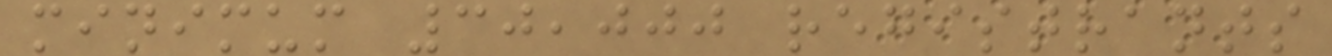minimum 30,000 registrants
